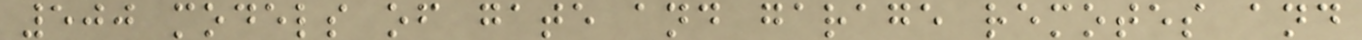500 models of gate and garage remotes and
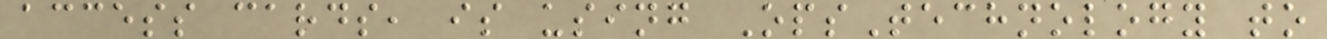access cards, is using OpsTechnology to
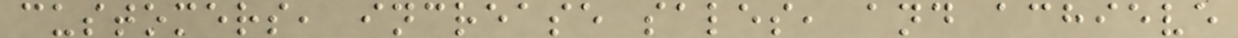customers, increase sales, and achieve
